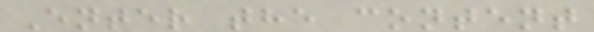Enter the content
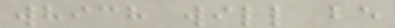which will be
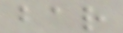bar
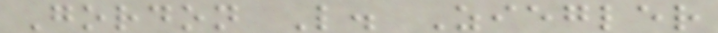Gordon L. Ziegler
